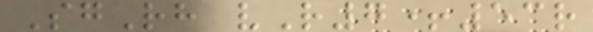SgRh vR7+53r
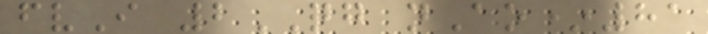fvI 2QG nAo*81
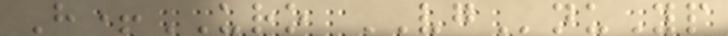H+URO VGnuYp
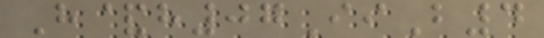H&h07IiB4
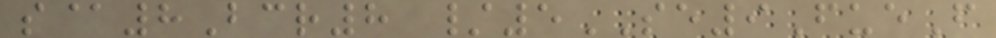s@8Bcr8 /5SE9FueF
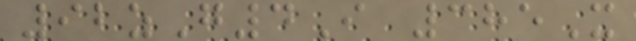92zG4I 385X
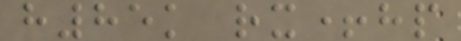h85k rx+hp
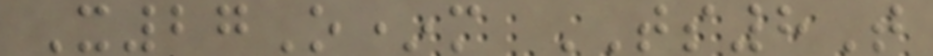X27O*m TS8T
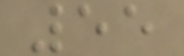55
